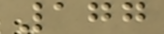177
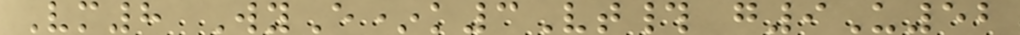Vm8 WyE*k3Vt# g9U52
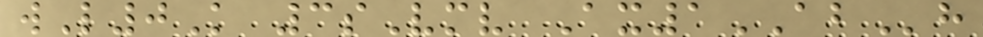wL0K 3sVmv Ax1ABh
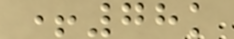+78k
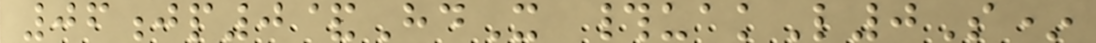06jp0&HdX #uakL0S*
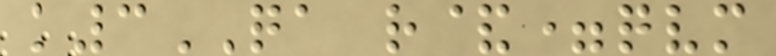k3QA r&=qvm
